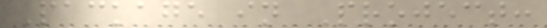Package in Project:
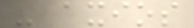- axios
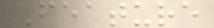Feature
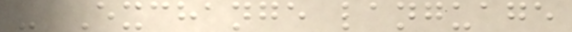- Exchange language
